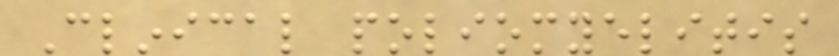Clinical poliomyelitis
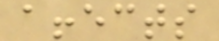affects
